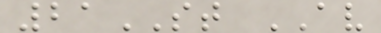21ST AV
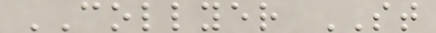COLLYER ST
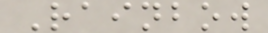Rainbow
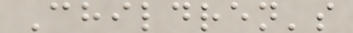Children's
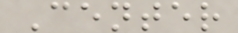Center
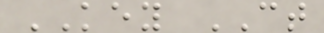KEY CT
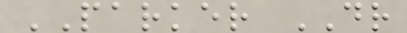PARKER DR
